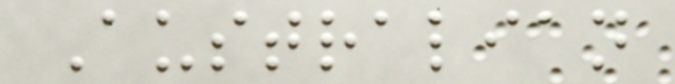Australian
